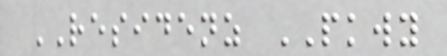RESIDENZ PKWY
